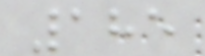185
